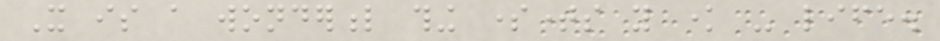It is a wonderful thing sometimes you know - life.
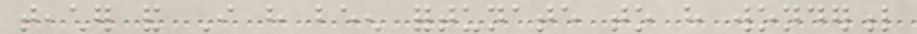teacher and I have been fortunate to have wonderful
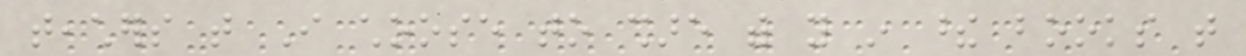teachers that I choose to share with you in these books that
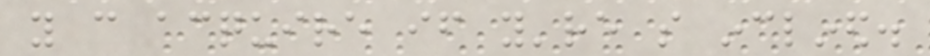you can acquire if you're so inclined.
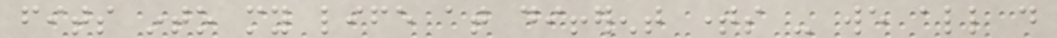fits into my life at different times - we all do
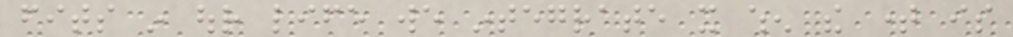fits in our life we integrate it when the time is
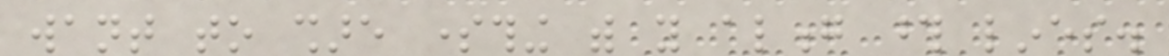want to share something with you along those lines.
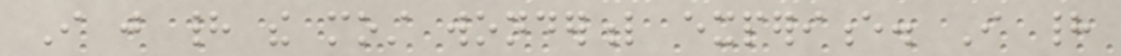I just had the most wonderful experience. I had
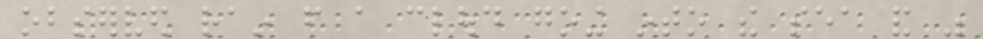observed rain from a cloud going into the sea and was
